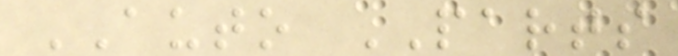AUTO PARTS
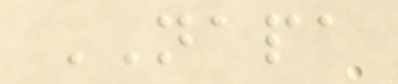NAPA
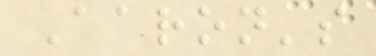Aaron's
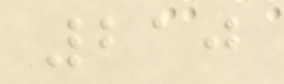210
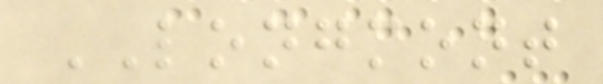LONGMONT
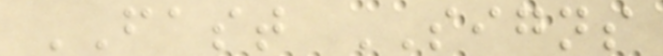FAST SIGNS
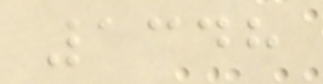1348
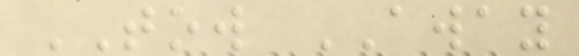TOW AWAY
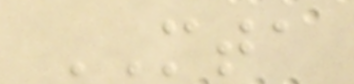MTA
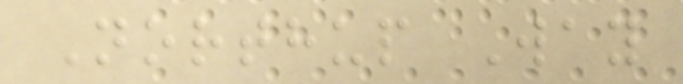Northup Way
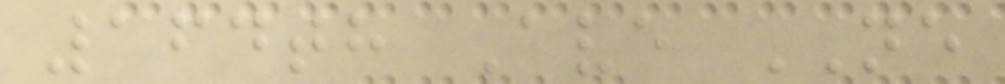164th Ave NE
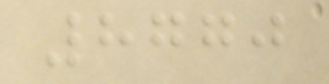8770
